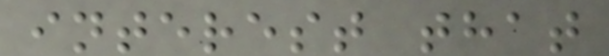interest that
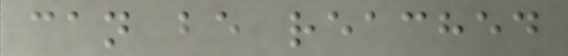can be reached
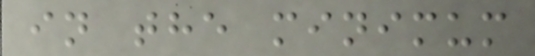in the minimum
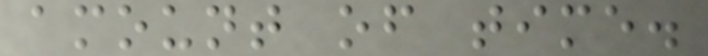amount of time.
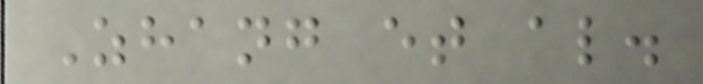Zhang et al.
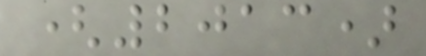(2013)
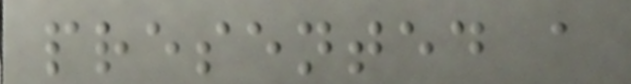presented a
